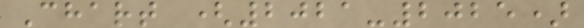Chart (2021-2025)
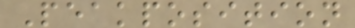Peakposition
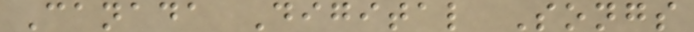Canada Digital Songs
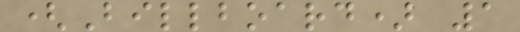(Billboard) 1
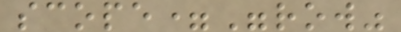scope="row"
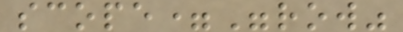scope="row"
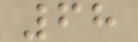68
